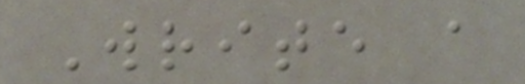Write a
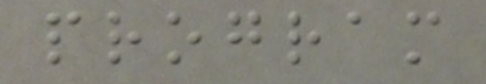program
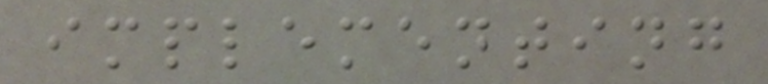implementing
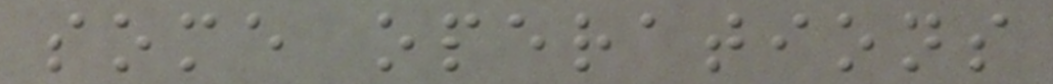some operations
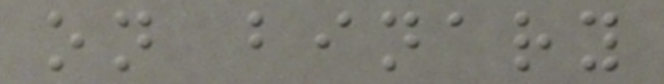on binary
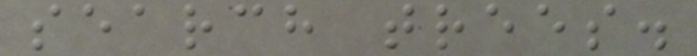search trees.
